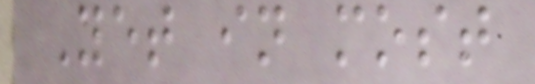Yet in most
